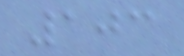103
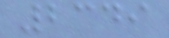2349
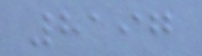8197
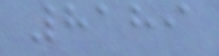8189
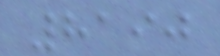8190
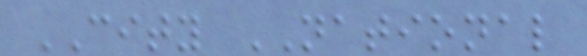CITY NATIONAL
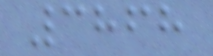3868
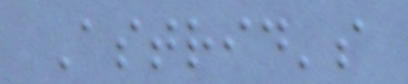Astrid's
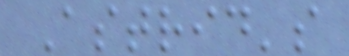Astrid's
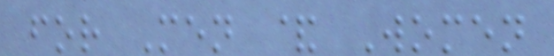for Men & Women
